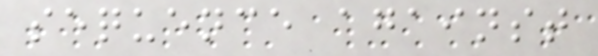sequence against
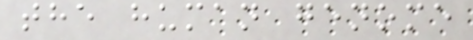the human genome
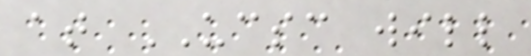at UCSC will
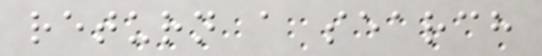return a search
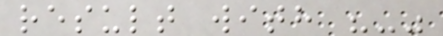result with "-"
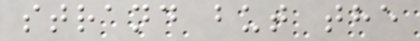strand but the
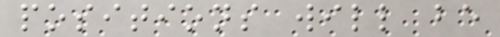positions will be
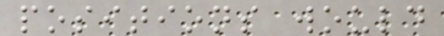positions would
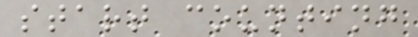start counting
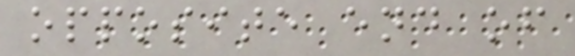opposite end of
